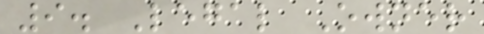9. Legal Owner
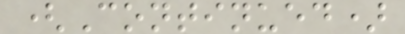(Continued)
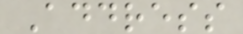Address
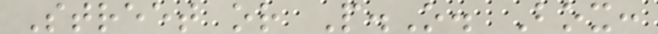Street or P.O. Box:
